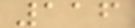116
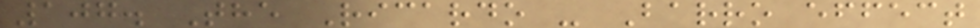107. The Ricardo - Barro effect
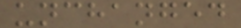unchanged
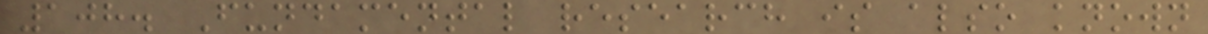108. Fundamental research is also known
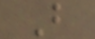B
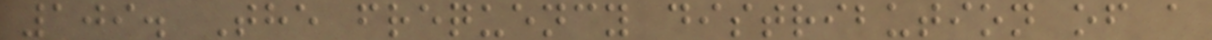109. The frequency distribution of a
